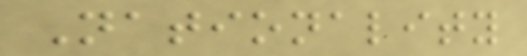Nationality
